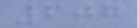607
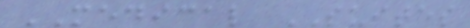MEDICAL SUITES
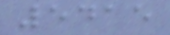5415
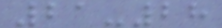21-28
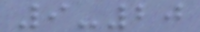9-20
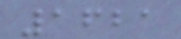1621
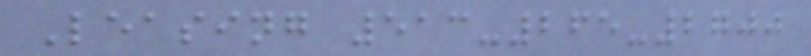Leasing 513-265-2700
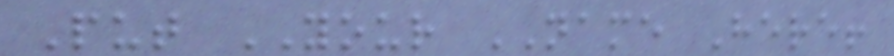Put YOUR NAME Here!
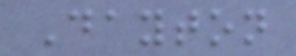Dayton
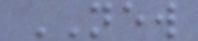NEW
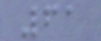61
